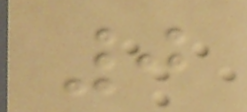0
